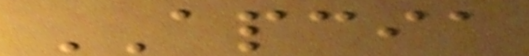APCIA
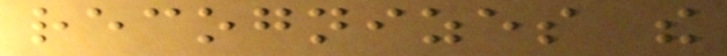recognizes the
